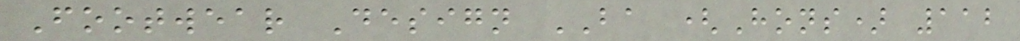Footwear Design BA (Hons) 112
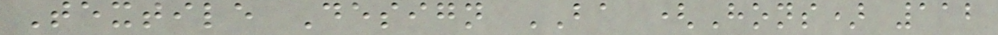Textile Design BA (Hons) 112
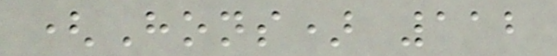(Hons) 112
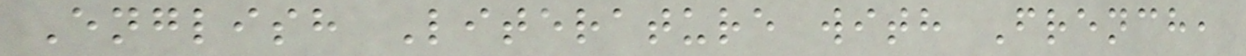English Literature with French,
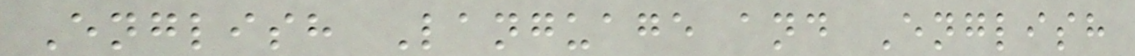English Language and English
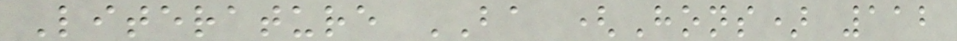Literature BA (Hons) 112
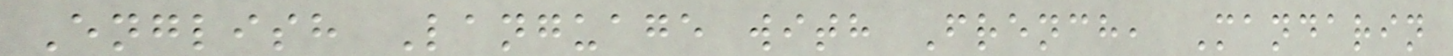English Language with French, Mandarin
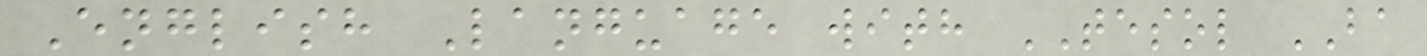English Language with TESOL BA
